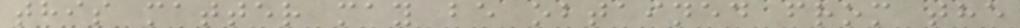this matter may be obtained from the
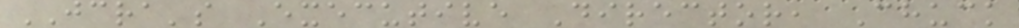JCRA's Executive Director, Chuck
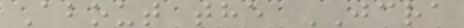About the JCRA
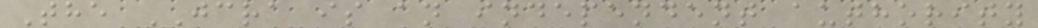The JCRA is an independent authority
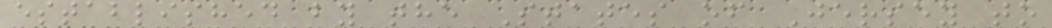established by the States of Jersey to
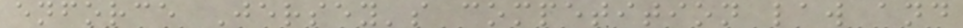enforce Jersey's competition law and
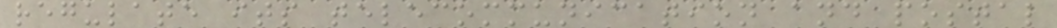regulate its telecommunication and postal
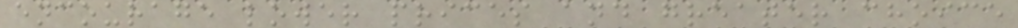encourage lower prices and greater choice
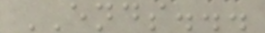ENDS...
